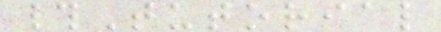#Tutorial
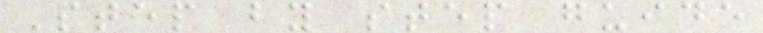Step by step guide
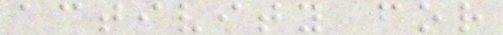activity for
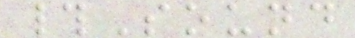#Sound
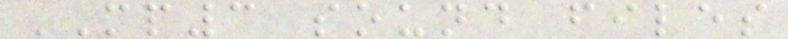MP3 sound files
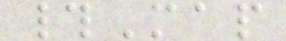#Map
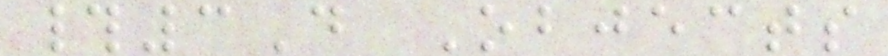#3D Objects
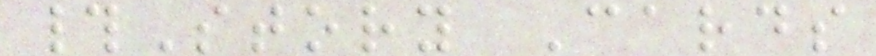#Story Cards
